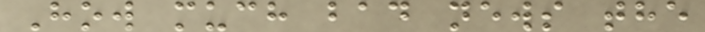How much bad news the
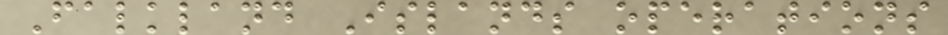Falkland Islands operations
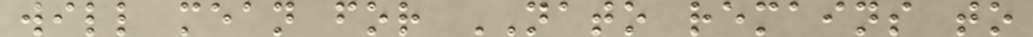will mean for NATO remains to
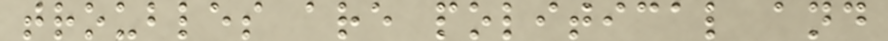troubles are political and
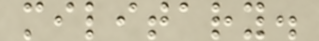military.
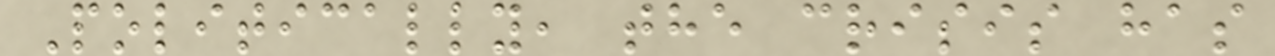Politically, the crisis has
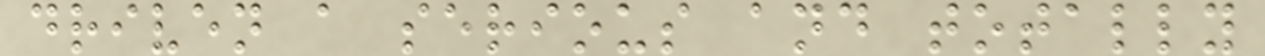driven a serious and totally
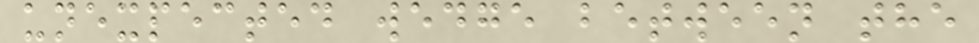unexpected wedge between the
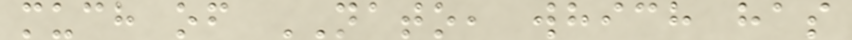much of NATO, which has
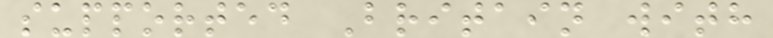supported Britain with
